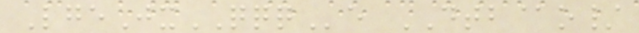LgeJxQQQe DTB@o/
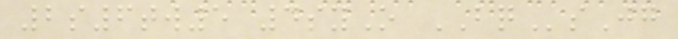2s6tw5 4syO BQsJg
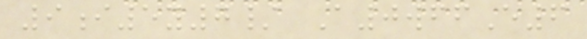9i5y7/ A0wffE6
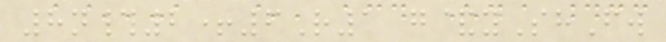8n#2+6R1 g&yShFw
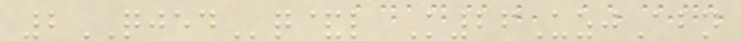2QJEDq&l K26UzjAbn
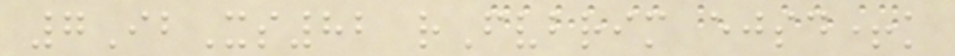7IbXs82 rFvbrim ejsd+k
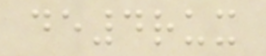de4rux
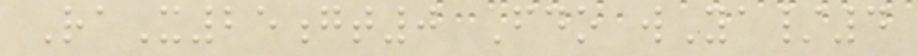RaX25gt0 Fdo wYa/4
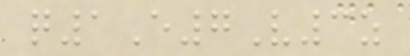q1E7V3z
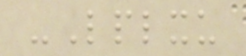-Lplxu
